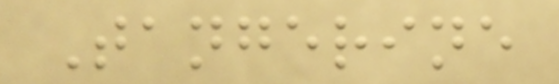Tangerine
